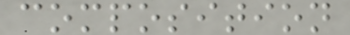composition
